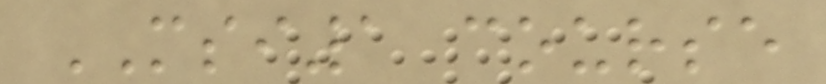MSI1 course
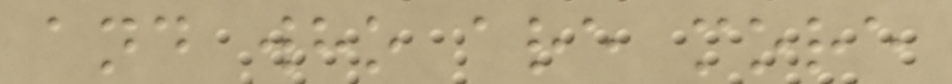and who are more
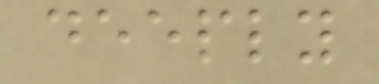deeply
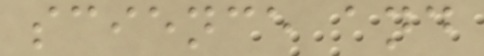science and
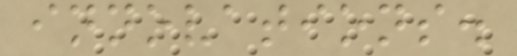innovations.
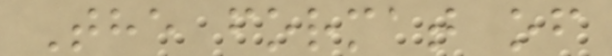The format of
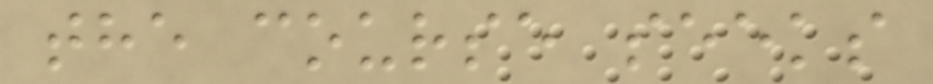the course seeks
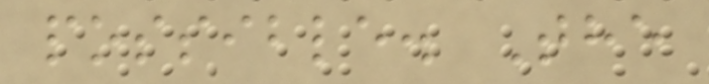possible. The
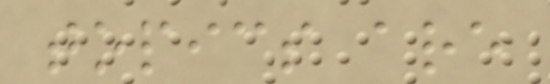topics are
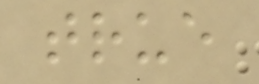true
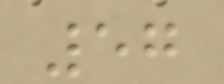57
